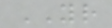YOUR
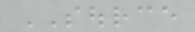SOURCE
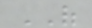OF
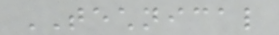TECHNICAL
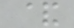&
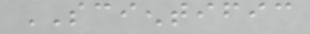SCIENTIFIC
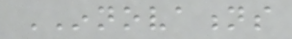INNOVATIONS
